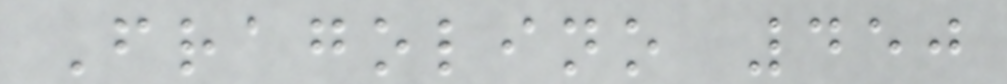Fragolino 450
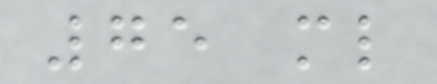75 ml
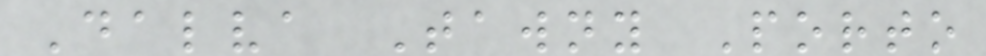Dalva Tawny Porto
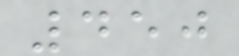450
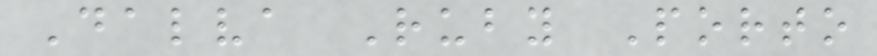Dalva Ruby Porto
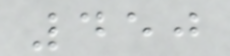450
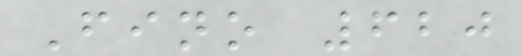Fino 620
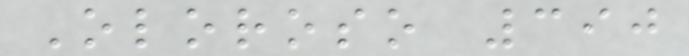Oloroso 390
